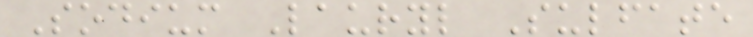Sodium Lauryl Sulfate
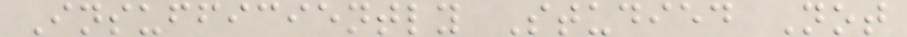Insufficiently Studied Not
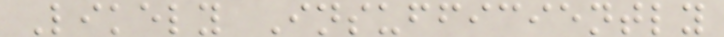Likely Insufficiently
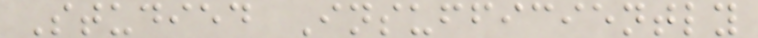Studied Insufficiently
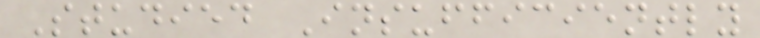Studied Insufficiently
